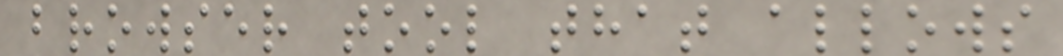browser tool that allows
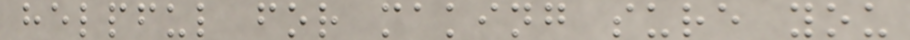helpful for making sure you
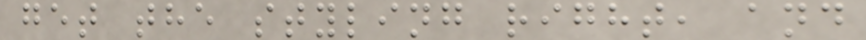get the styling right, and
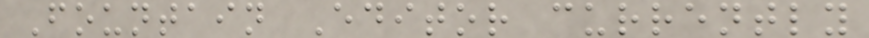Fountain Editor currently
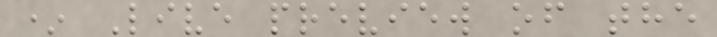* Live preview of the
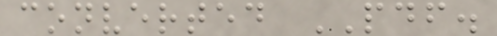converted PDF.
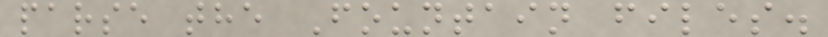parse the Fountain files.
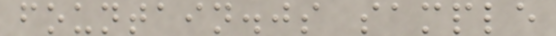fountain.js sample
